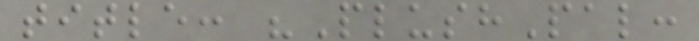title: "PlushPal:
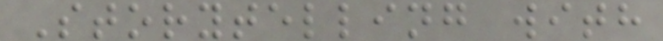Storytelling with
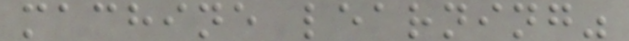machine learning"
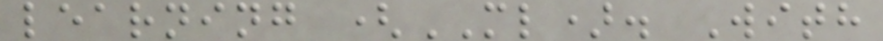learning (ML). With
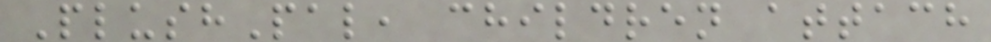PlushPal, children attach
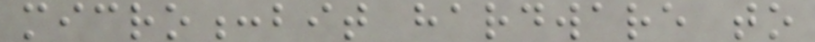micro:bit hardware to
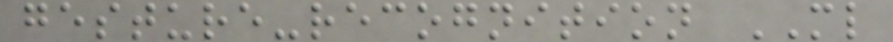gesture-recognition ML
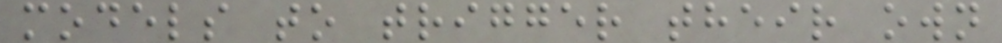models to trigger their own
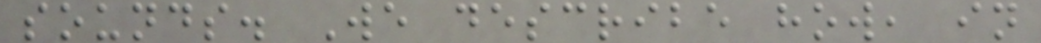sounds. We describe how, in
